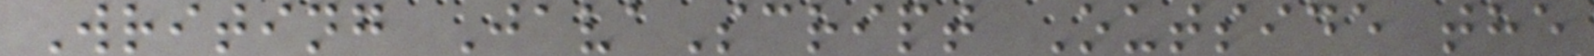Writing JavaScript Outside the
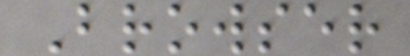Browser
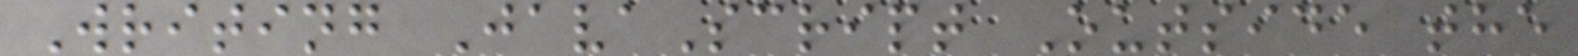Writing JavaScript Outside the
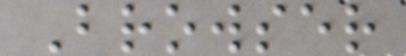Browser
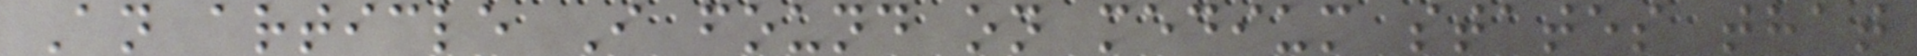An article I found on medium states that
